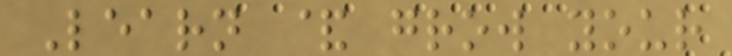Learn & grow your
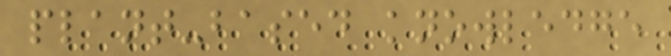plant-based knowledge
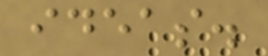ideas.
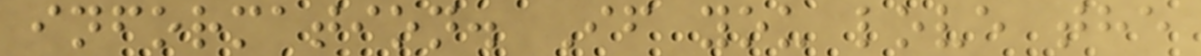information. If you love the
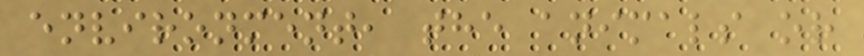environment, the animals or
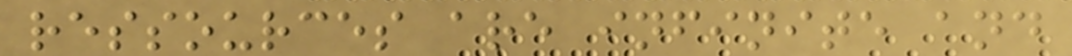ressources are infinite and
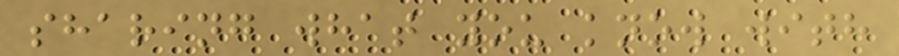sharing what you know with
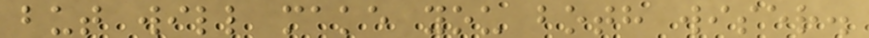but will make you both wiser.
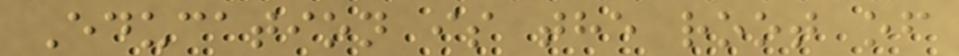Education is the root of
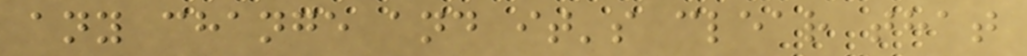any change and it's clear that
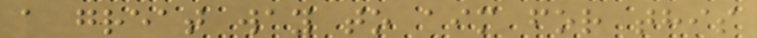a great way to aim for this
